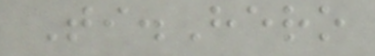Ti.Hero
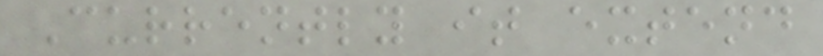Currently it extend
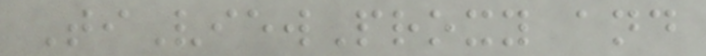TiViewProxy and
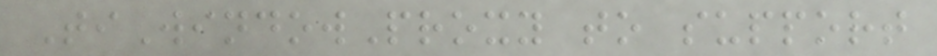TiWindowProxy to support
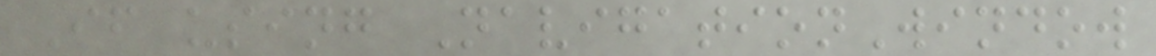If using NavigationWindow
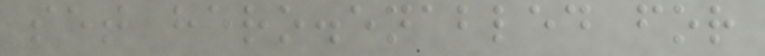set hero.enabled for
